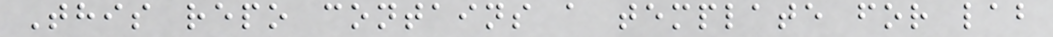This repo contains a template for lab
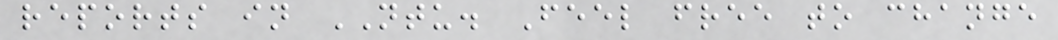reports in NTU. Feel free to change
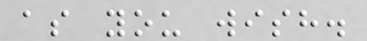as you wish.
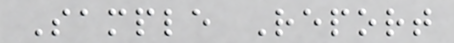Sample Report
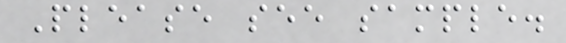Please see sample.
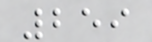259
